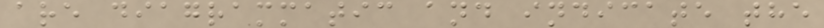are diagrammatic and indicate the
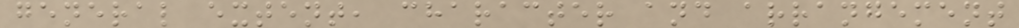general extent, character and arrangement
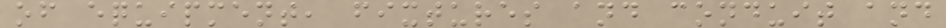of equipment, fixtures and conduit and
